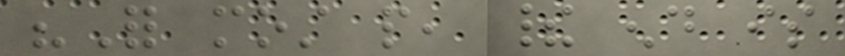"For most people, their end is
